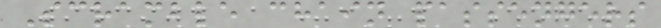Scramble chain passengers
